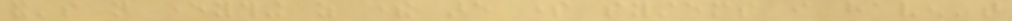it's not everything as there are some systems i haven't
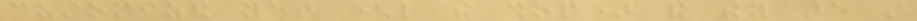customized yet (like the shop) and they are still
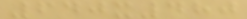640x480
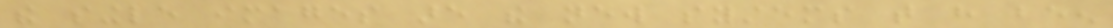the single images are the new systems that have been
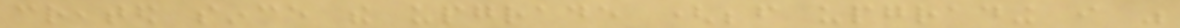created since the upgrade (before upgrading i was
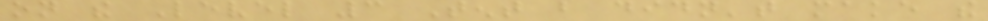on the Level 3 Tent but didn't make the
